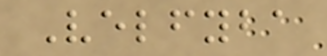Velfyba
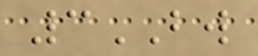3BW
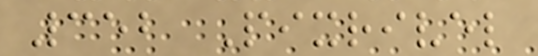352 Pixrivel
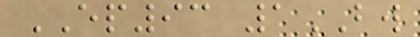EP93 1BW
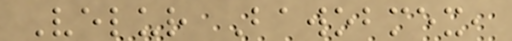Velur Bawobmex,
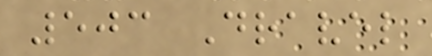503 Dravel
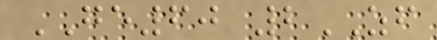GE60 2ZF
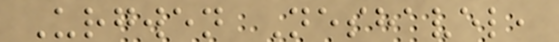Urgwen Neshavel,
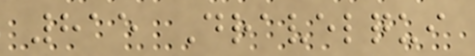815 Dravelqui
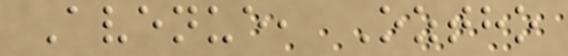Avenue, Oztho
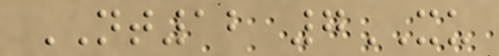NT12 7XU
